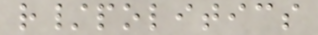r/politics
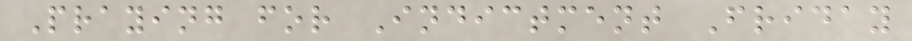Praying for Indictment Friday
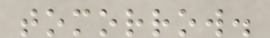tomorrow.
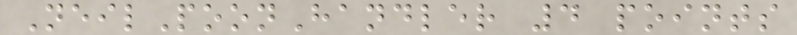NeilPoonHandler 4 points
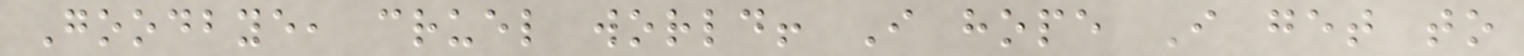Goodbye, cruel world! I hope I get to
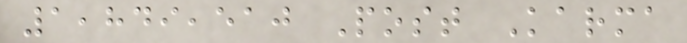1,849,510 Post Karma
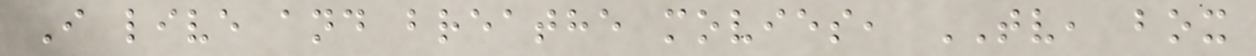I live and breathe movies, TV, box
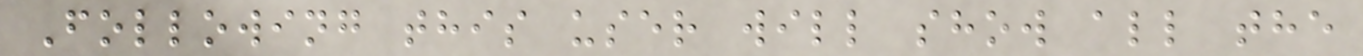Following this user will show all the
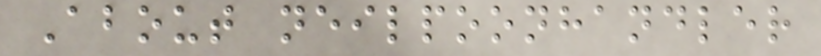About neilpoonhandler
